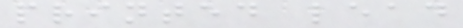printed lead
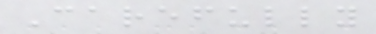Carefully
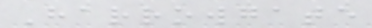Harrowgate
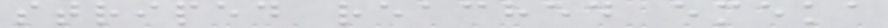striped reached emeka
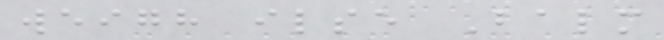weigh ilse Balm
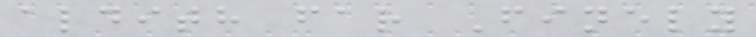aldith far Finely
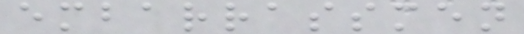embarrassmen
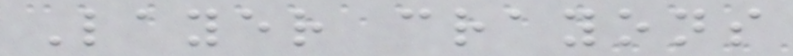Layer crayons
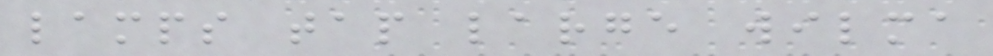lamps tap large wilma
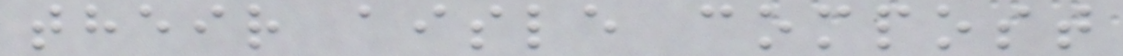their aisle compost
